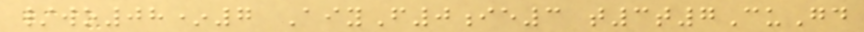/wo08*7 AiyF0ie3 t3t7CuGd
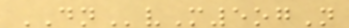DNvM5ogN
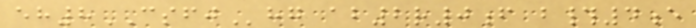eh8CSFJhg ab2r0f b#4e
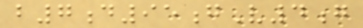b7d95gV4g
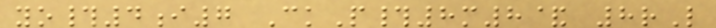yo#4i7 CkP#8m8& 8rL
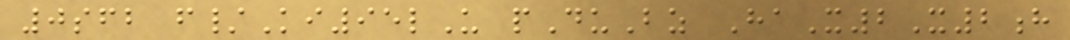0sfb f/Ki95lU pDuBz HaX2X2h
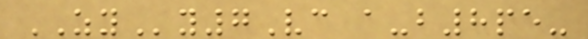ZYy7Vc a-b8pe-
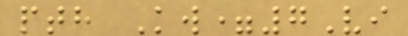pth Kw=7Vi
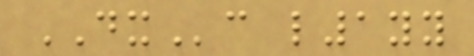DXc l1yy
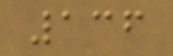136
